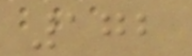172
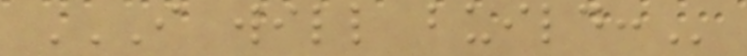I WILL BUILD:
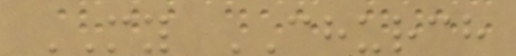MY CHURCH
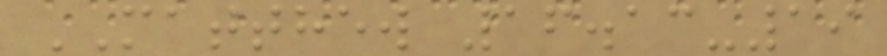MATTHEW 16.13-19
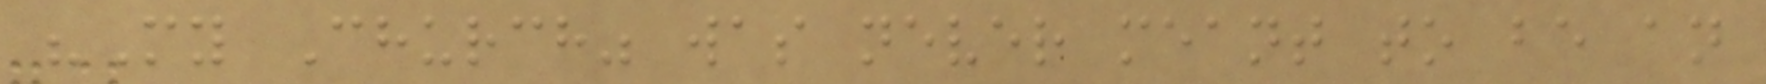"My Church" was never meant to be an
